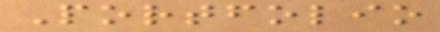Portfolio
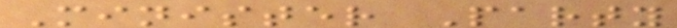Minister Party
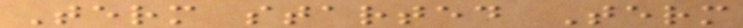Term started Term
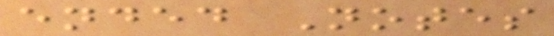ended Notes
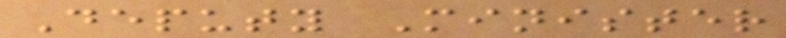Deputy Minister
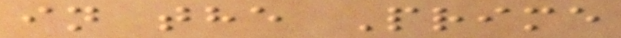in the Prime
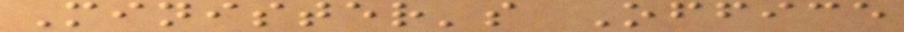Minister's Office
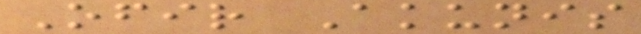Ofir Akunis
